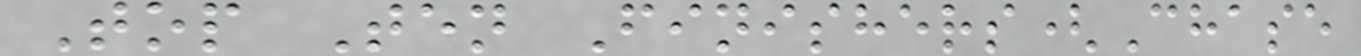Top Ten Finishers(Chase
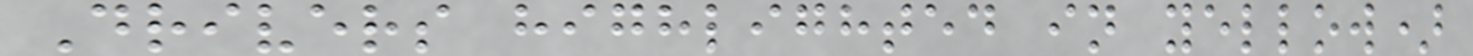Drivers highlighted in yellow)
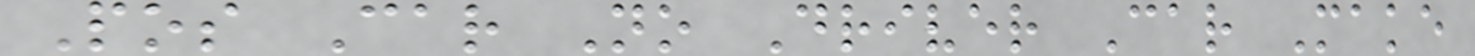Pos Car No Driver Car Make
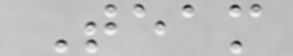Team
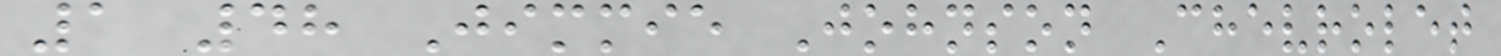1 48 Jimmie Johnson Chevrolet
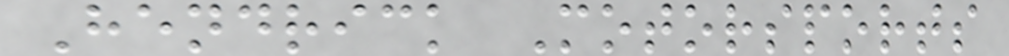Hendrick Motorsports
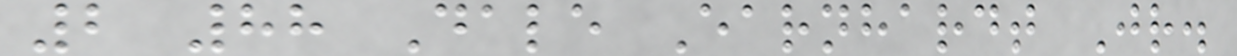2 88 Dale Earnhardt Jr.
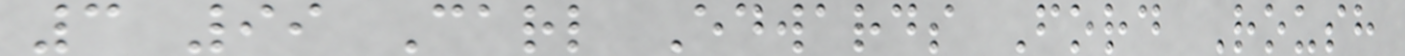3 99 Carl Edwards Ford Roush
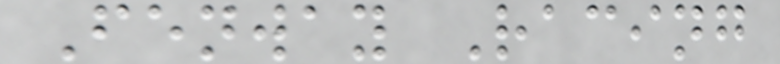Fenway Racing
